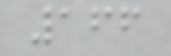166
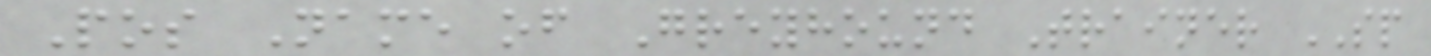Pos Name of Greyhound Trainer SP
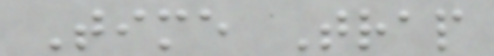Time Trap
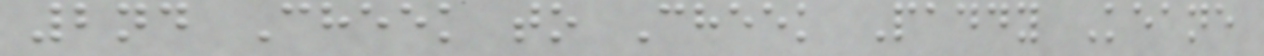2nd Cheek to Cheek Paddy Keane
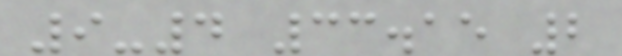9-4 33.15 2
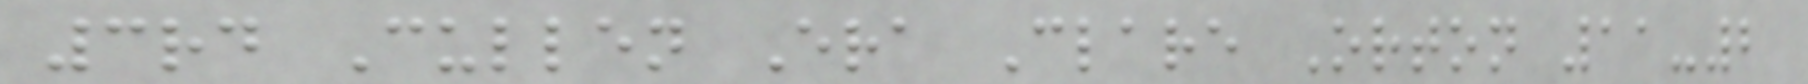3rd Cullen Era Clare Orton 11-2
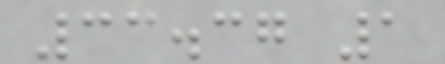33.37 1
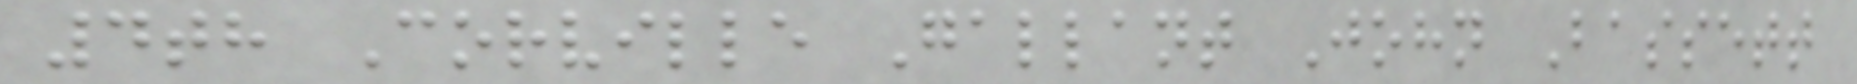4th Corville Gallant John Bassett
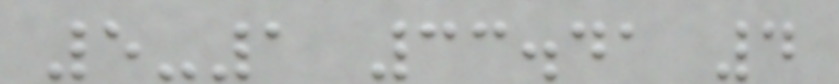5-1 33.41 4
